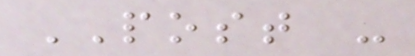POST -
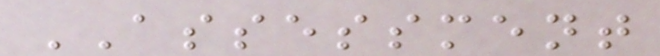ASSESSMENT
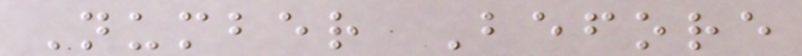Number Before
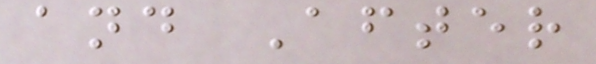and After
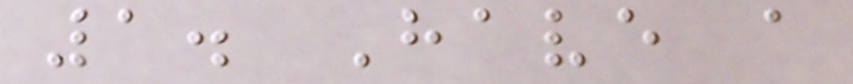1. Have a
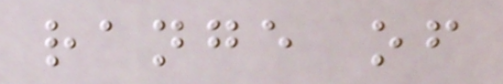range of
